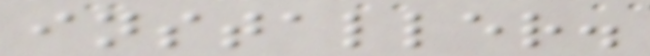installer.
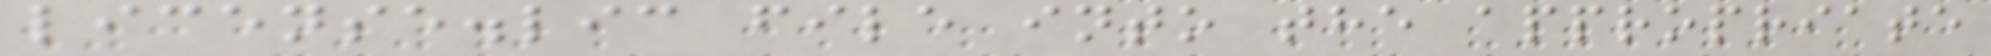license.lic file into the appropriate
